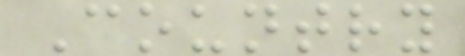Country
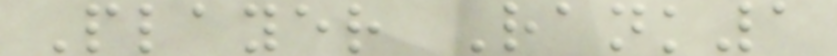Player Rank1
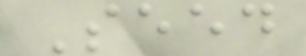Seed
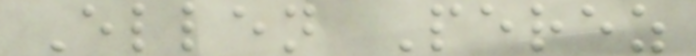Ellen Perez
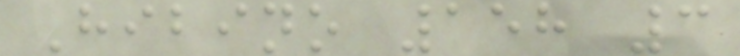Hibino 158 3
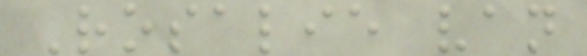Rosalie van
